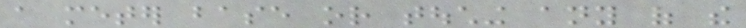a meter base or touching any of the
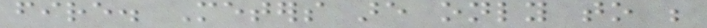fire. Meters are only to be
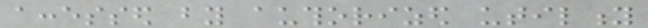accessed by authorized utility
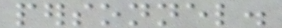personnel.
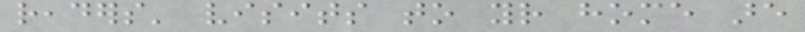readers' visits to your home are
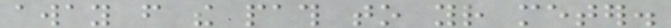away from the path to your meter.
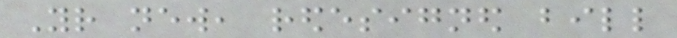Your new, redesigned bill
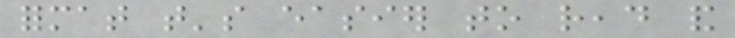format that's easier to read and
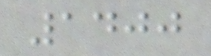1400
